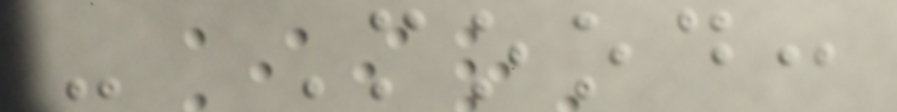- Mood:
